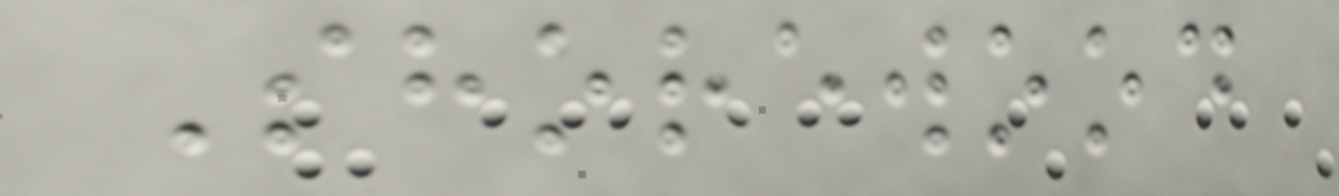Shorewood
